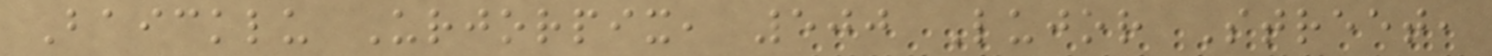Baicklu Urjorpix, 500 Lujor Street,
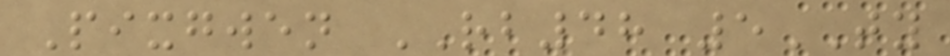Pixgwen RB48 5TY
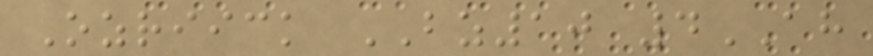Ozriick BZ10 4AH
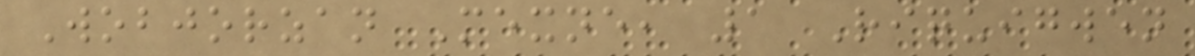Wobjorzan Mexne, 1 Riquigwen
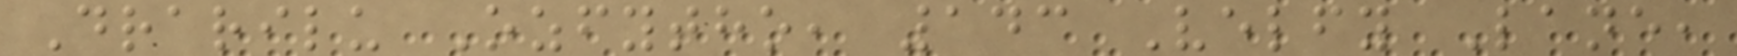Drarilu Ozfytho, 143 Velfy Lane,
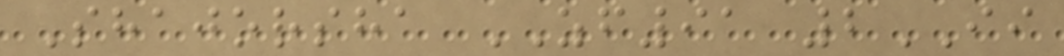Shajorsha ZF91 2II
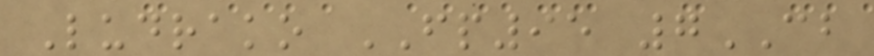Ludrako FP95 7CB
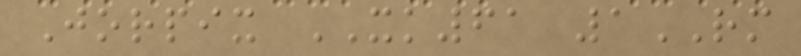Jorpix XK61 1RM
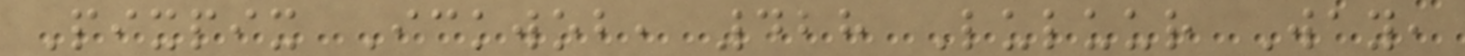Pixpix Ickwob, 428 Luluur Way,
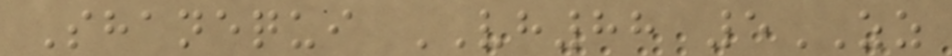Shanequi VH88 5ZZ
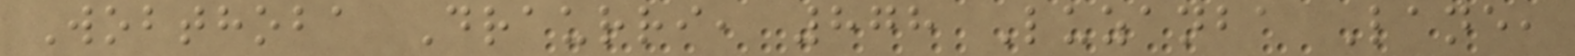Wobthoba Draurri, 878 Luzanba Lane,
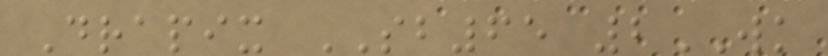Drapix SB65 2WK
